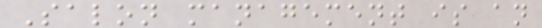Salon management is an
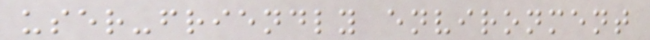user-friendly environment
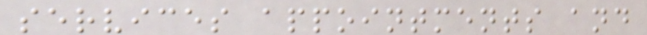services appointments and
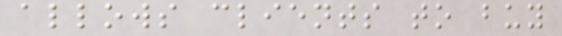allows clients to buy
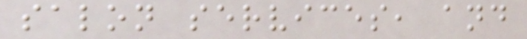salon services, and
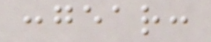:gear:
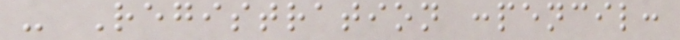- Registration :pencil:
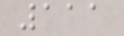111
